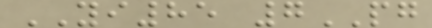YI85 7PG
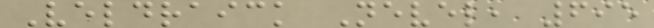Veldraick Nevel, 695
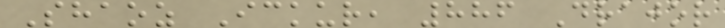Shaoz Ickur, 886 Drajor
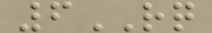6RQ
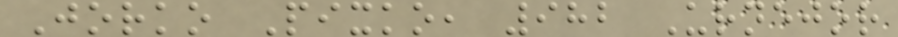Jorko Pixko, 982 Urnejor
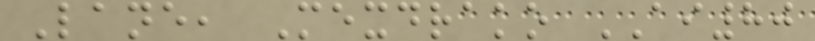Lane, Mexdrako AI80
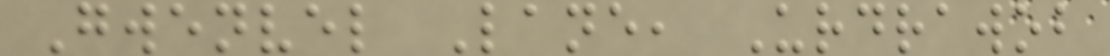Gwenvel Lane, Urdrawob
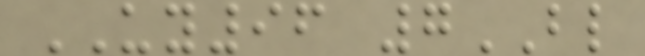UY96 7BL
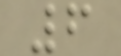6
